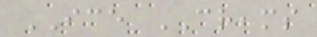ICE CREAMS
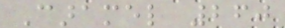Caramel 260
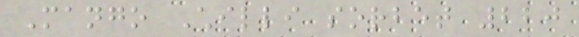Mango Chilli sorbet 220
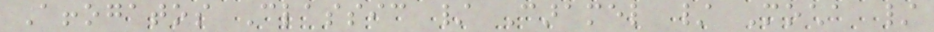Affogatos Classic / Caramel / Mocha /
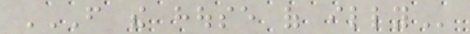FROM THE HOUSE OF ILLY
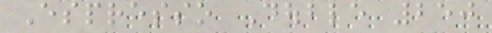Espresso Double 250
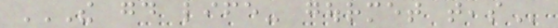THE GOOD LIFE- GOURMET TEAS
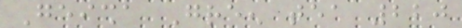Geisha Green tea 220
